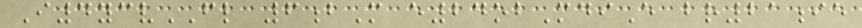I4ycvFL 6bM e24obMdiE br21ie
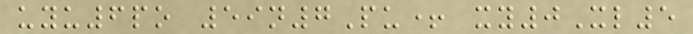uyu6po 59n7Pu+ xy0Xl5
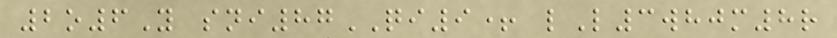2o6Y sni87QI9+ lL3whjm8r
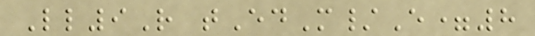Ll9R tEdM/E=8
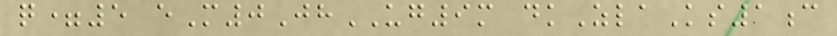q=5 eM0JhUG9m dkZlaKs1c
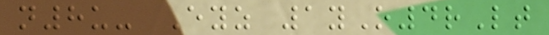n8u- Eyz 1yO4rLt
